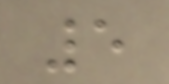5
